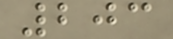203
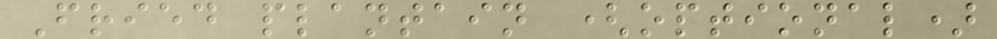Fried plantain (optional)
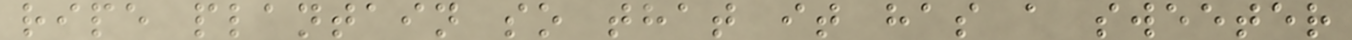ripe plantain so that it has a sweeter
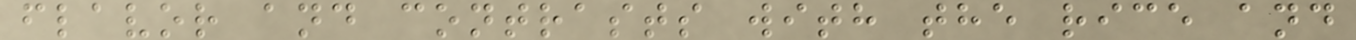flavor and contrasts with the rice and
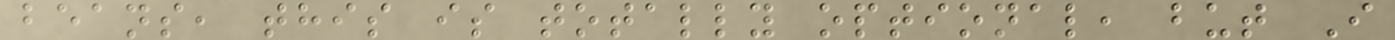beans, this is totally optional, but I
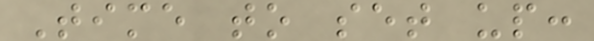Time to set up:
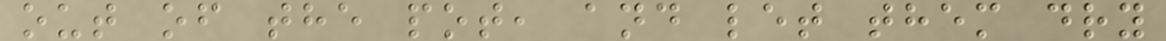out of the pot, and let them dry
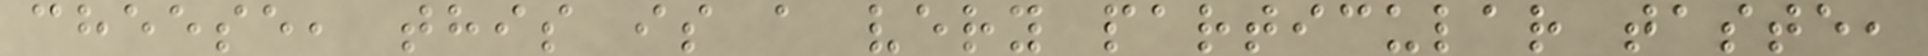cheese, this is a very particular taste,
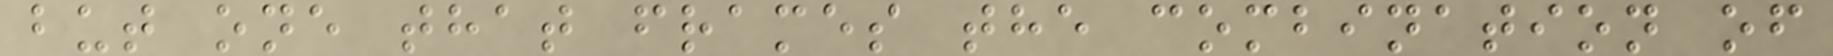but one that frames the combination of
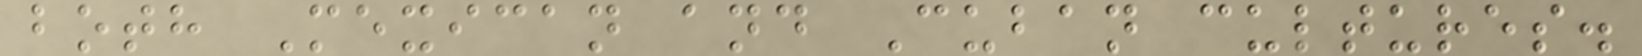both Mexican and Cuban cultures.
